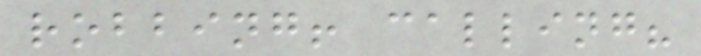robbing! calling?
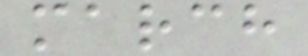march
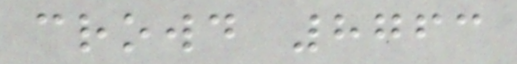crowd 8763
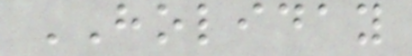HOLIDAY
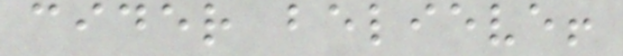cider believe!
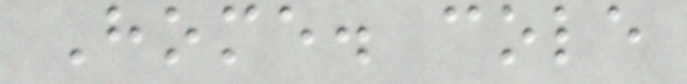Home. cole
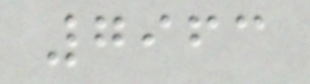7963
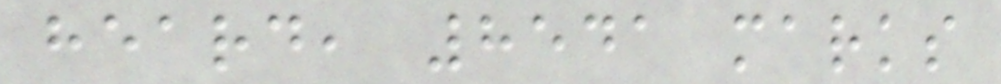heard, 8541 marks
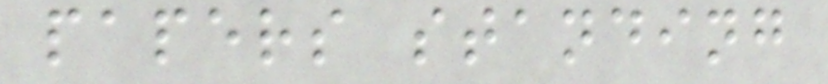papers standing
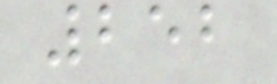252
